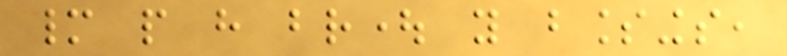many people have brought you blessings,
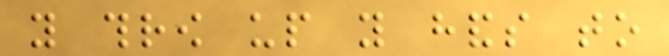you throw up you hands to
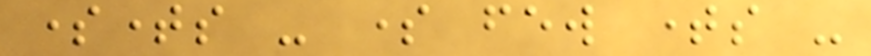sometimes - some few times -
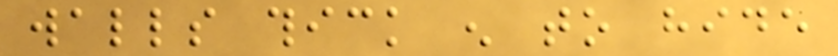walls thick enough to hide
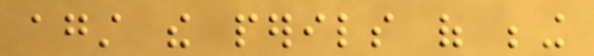against the perils of being
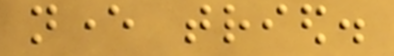never tried.
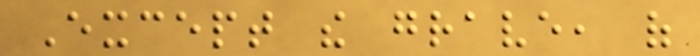Except the grave, of
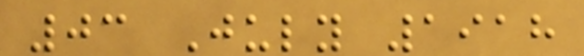03 July 1918
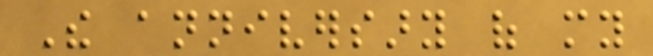The anniversary of my
